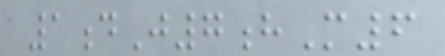1dJ7hM6
